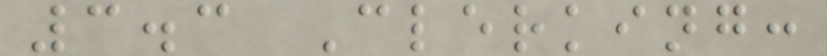3.3 Clerking:
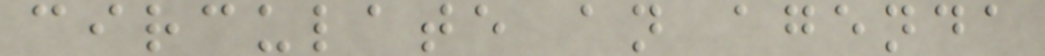circulate an agenda
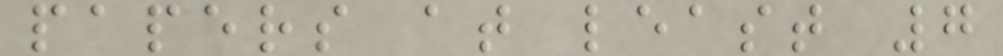papers at least 7
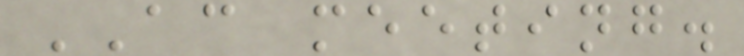AC meeting.
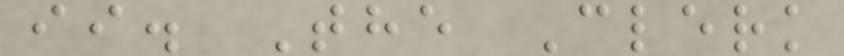ii. The Clerk
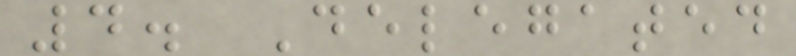4. Delegated
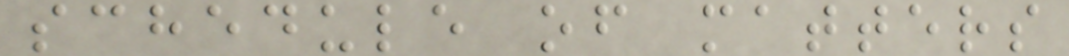schedule of matters
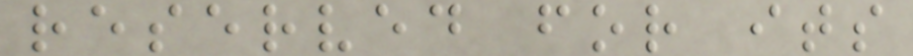reserved for its
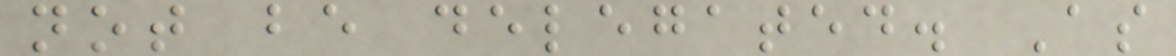not be delegated. As
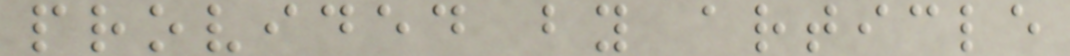provided by article
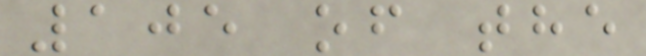105 of the
